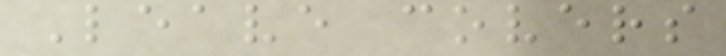Leave covers
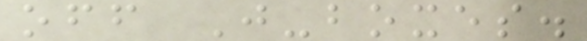off J-boxes.
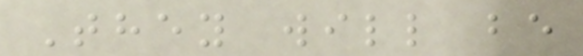They will be
